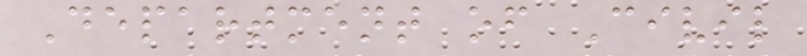Department of Civil
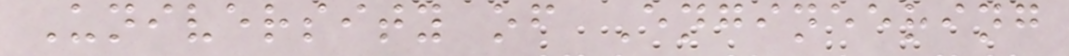University of Engineering
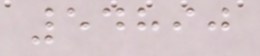54890
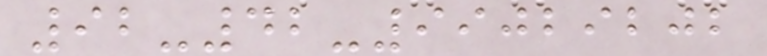92-42-99029202
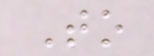To
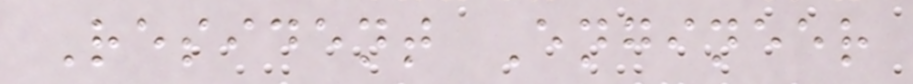Resident Engineer
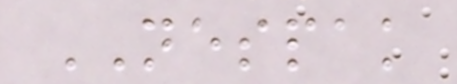NESPAK
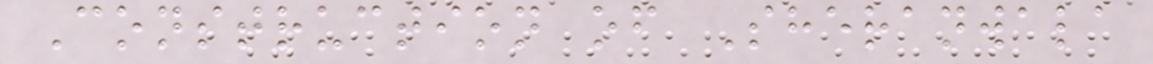Construction of Sheranwala
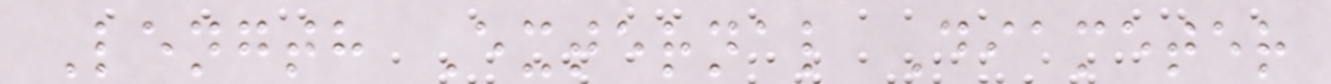Length External Diameter
